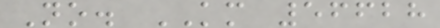No. KM 56628
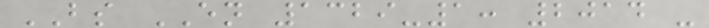BS EN 1329-1: 2014 -
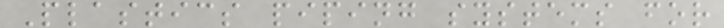Plastics piping systems for
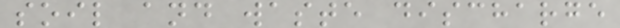soil and waste discharge
